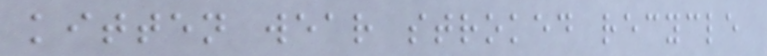kitten wear stroked recycle
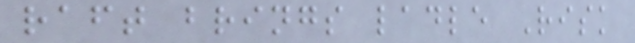raft brings ladle Risk
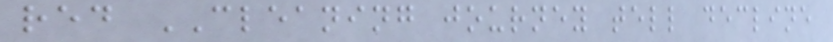red CLEANING journey tell decline
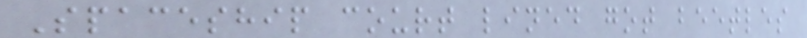Spaceship court lined got beetles
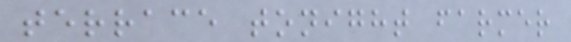terrace tonight farmer
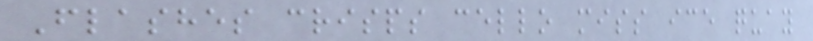Flashes crisps cello miss ice quay
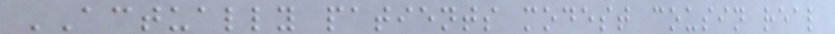ACTUALLY patients modest cousin real
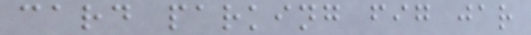card parking fig jar
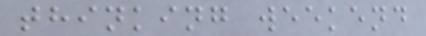thinking weekend
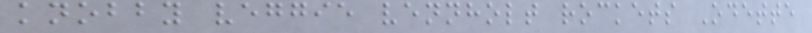knobby veggie vennholt rockets Odette
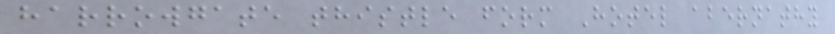harrowgate thistle form Hotel abernathy
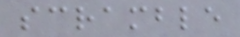scramble
